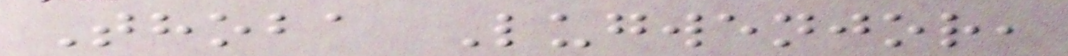Thoba Lugwenjor,
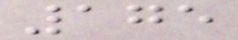175
